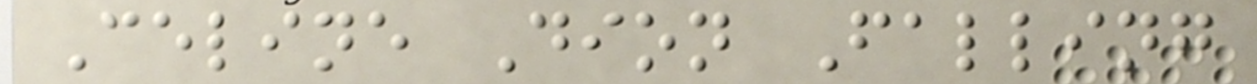Celine Dion Falling
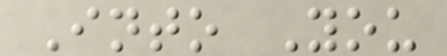Into You
